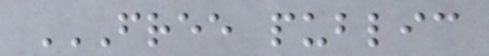FREE PUBLIC
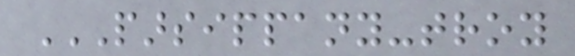PARSIPPANY-TROY
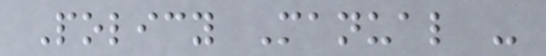Policy Manual -
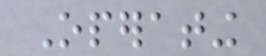Operating
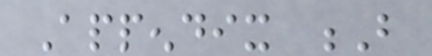Appendix B
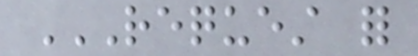REQUEST FOR
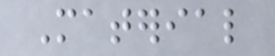Material
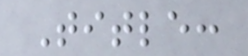Title:
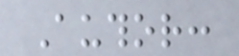Author:
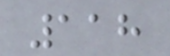118
